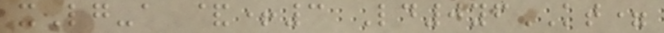xLg-a &+3 Ld0yfKT=
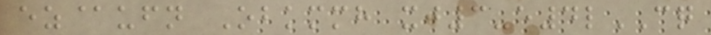ez@ufn Obkmmh xj3-e4lCQ
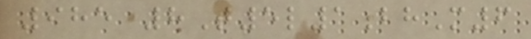985 8T5l1bhM6
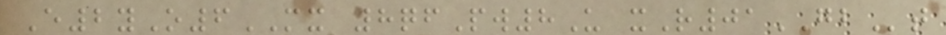E2yO6MX 8qfPw8U xR01GBt
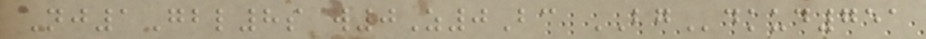Nj1Gbl8s w0Z0Bc BGdkud751
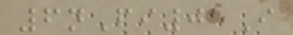6nFi05I
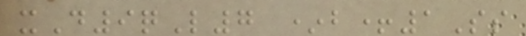xD9qL7 *b+1Ss
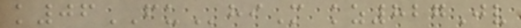k06FUhiM kz827Jv
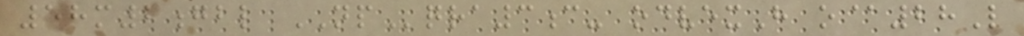58m2gbl NPqra3c- odvexH o@28L
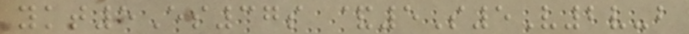ykt5Es37s &5S5V2v-b
